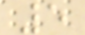5
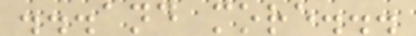...and more...
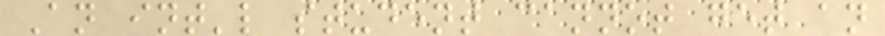An int'l student cannot get an
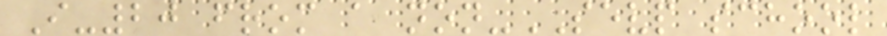I-20 from a non-SEVP school
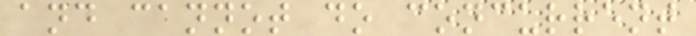and cannot do concurrent
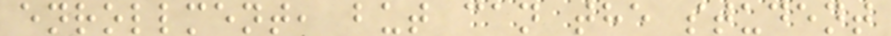enrollment, but can the student
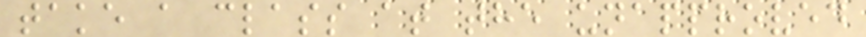take a class at the unapproved
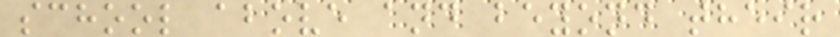school above and beyond their
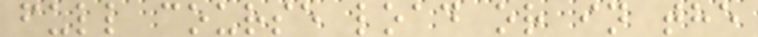full course load or in the
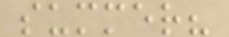summer?
